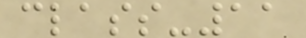class-11
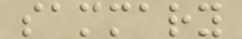sammary
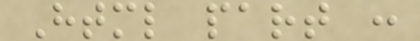Html part :
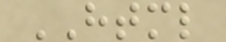HTML
